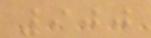900
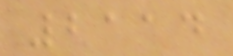2114
